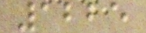1225
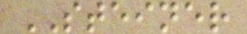STEINER
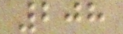208
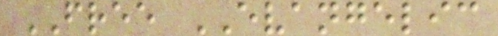FREE EVANGELIC
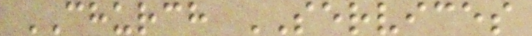CHURCH SERVICES
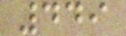449
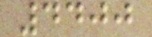4400
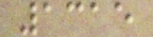1315
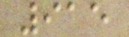915
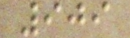909
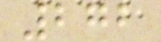272
